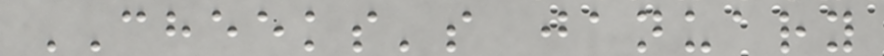CHEEKS's january
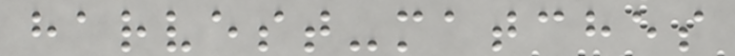harvest-matches
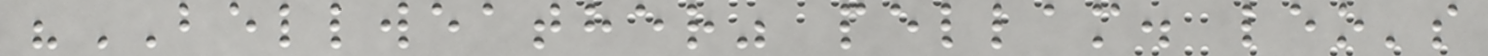"BELLWEATHER" pellam. leo's
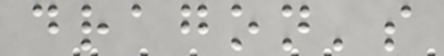dragon's
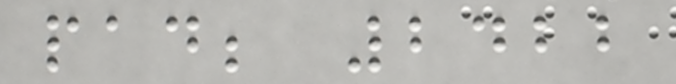pad; 2422
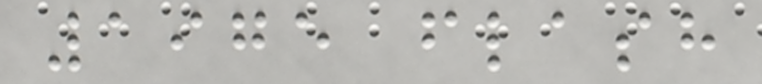1975 flash
